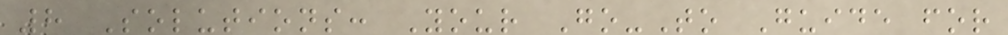8 Solutions: Your Go-To Guide for
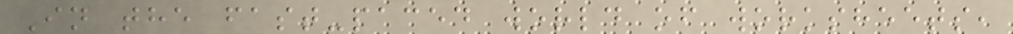In the fast-paced world of worksheets,
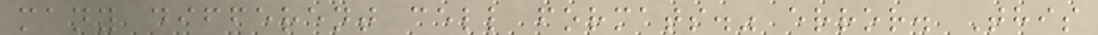many different cell formats." error. This
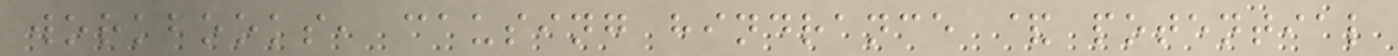workbooks, causing hindrance & potential
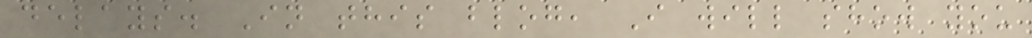delays. In this blog, I will show you
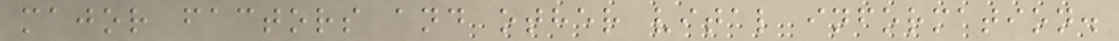major factors and other vital information.
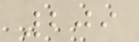209
